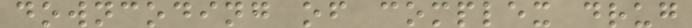downcoding of complex drug
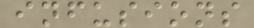infusions
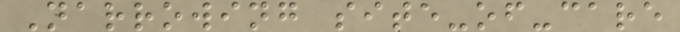Narrowing site-of-care
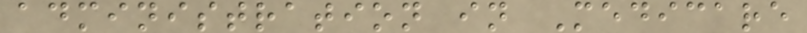administration in Medicare
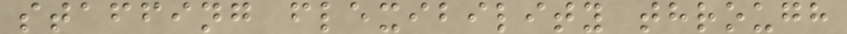staffing flexibility through
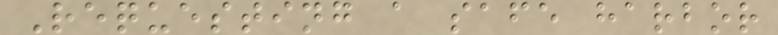Requesting a safe harbor
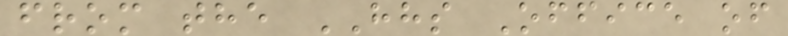from the HHS Office of
